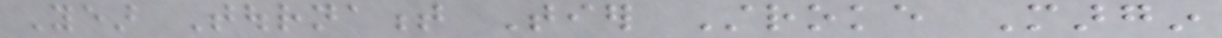Year Tournament Tier Stroke Margin
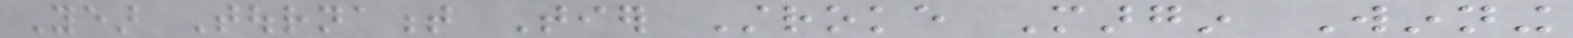Year Tournament Tier Stroke Margin Winning
